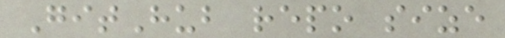GitHub repo size
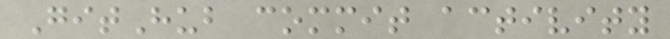GitHub commit activity
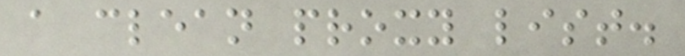a clean proxy list.
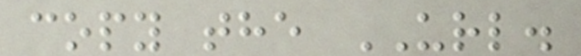copy the URL.
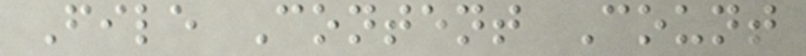File Content Count
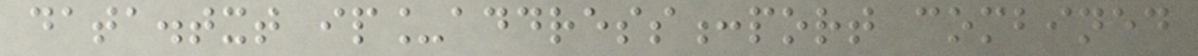data.txt ip_address:port combined
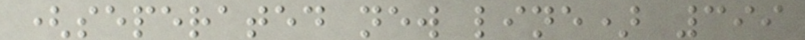(seperated new line) 399
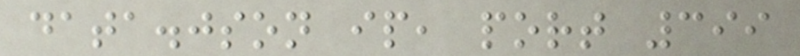data.json ip, port 399
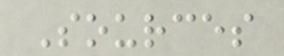Sources
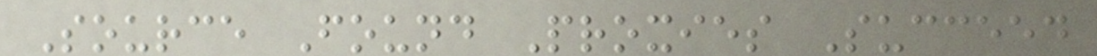Source Found Proxies Succeed
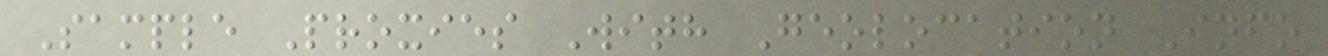Sample Proxies With Geolocation Info
